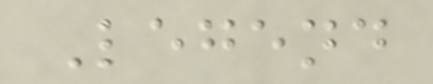Legend
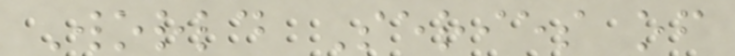World Series of
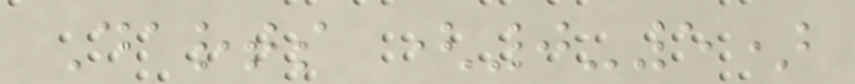Darts (0-5)
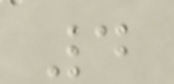4
